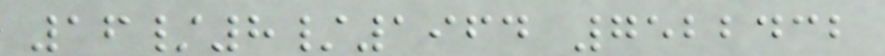16/8/1964 7522432
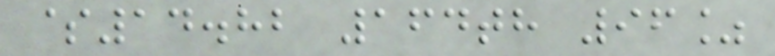$14.82 164th 96%
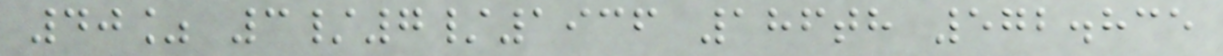40% 3/7/1936 186th 572.835
